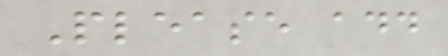Please add
